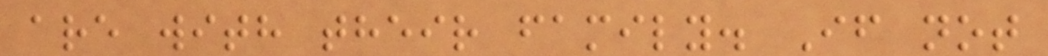are with their family. If not
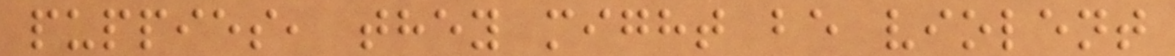puppies, they might be violent
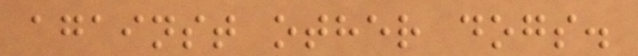against other dogs.
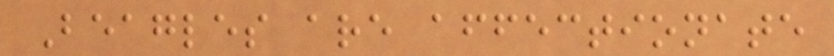Beagles are affectionate
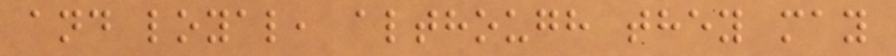and loyal, although they may
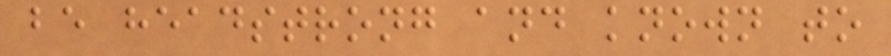be headstrong and known to
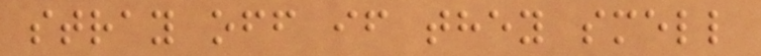stray off if they smell
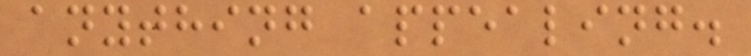anything appealing.
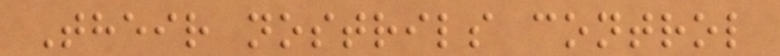Their nostrils control
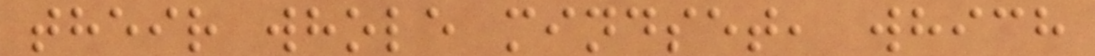their whole mindset, which
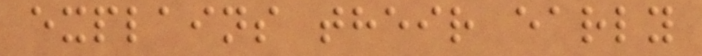explains their early
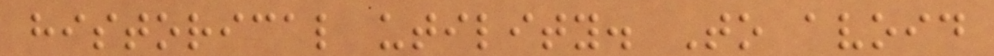historical utility. To avoid
